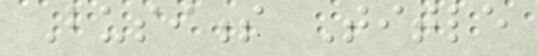Business Title
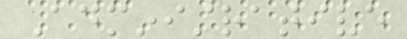Administrative
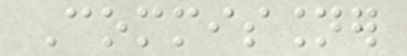Commissioner
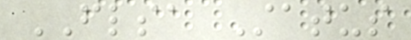FLSA Status
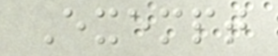Exempt
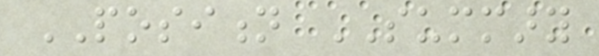POSITION SUMMARY
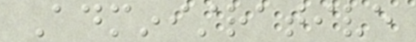Administrative
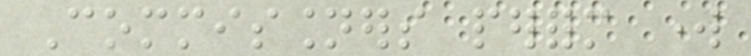Commissioners perform work
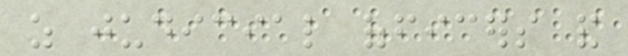as judicial officers and
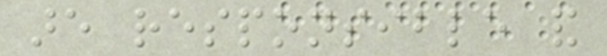are responsible and
